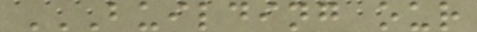BUILDING OUR
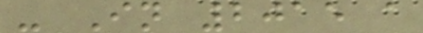- In 2015 a
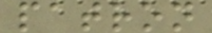patron
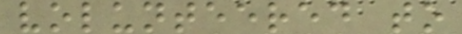volunteered to
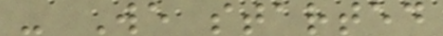- We started
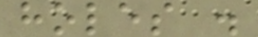holes .
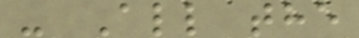- All the
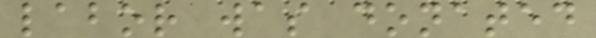labor was donated
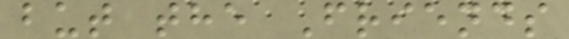but the Friends
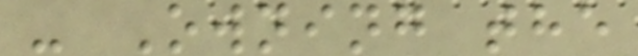- Owning the
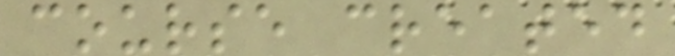course created
